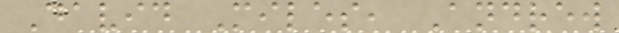David Miles, Andrew
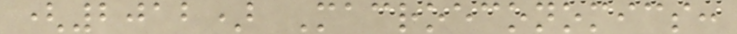(2012) Macroeconomics:
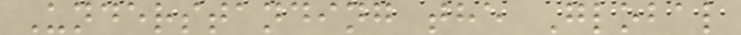Understanding the Global
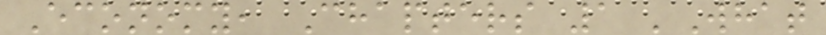Economy, Chapters 1 'What
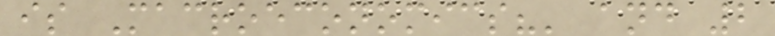is Macroeconomics?' and 2
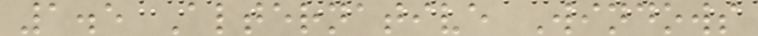1.5 Alternative Windows
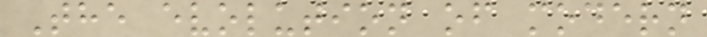The evolution of modern
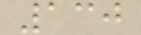130
